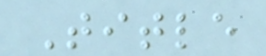Title
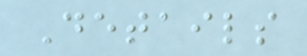Details
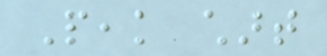Peak chart
